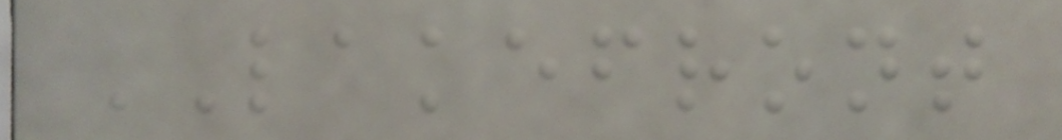LAKEFRONT
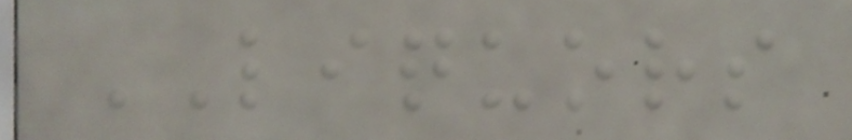LIQUORS
